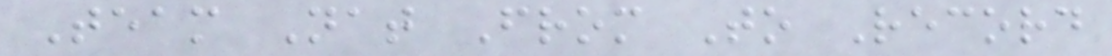Team Nat From To Record
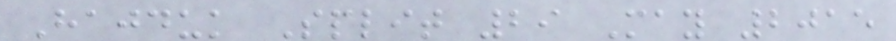Hajduk Split 29 May 2015
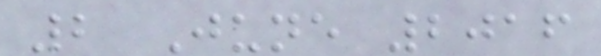2 June 2016
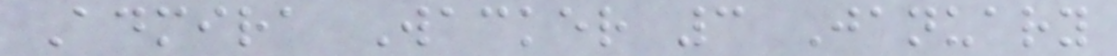Admira Wacker 3 January
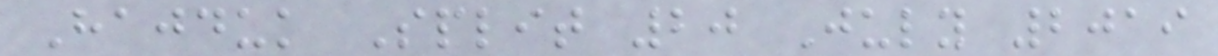Hajduk Split 20 July 2019
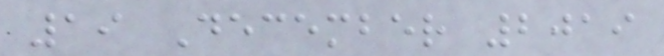19 December 2019
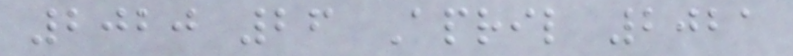2020 26 April 2021
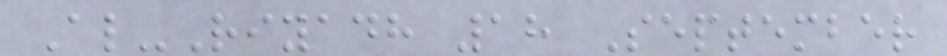Al-Riyadh 18 September
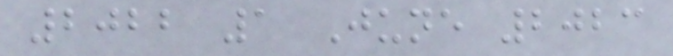2022 1 June 2023
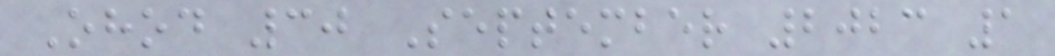Ohod 30 September 2023 1
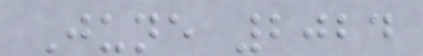June 2024
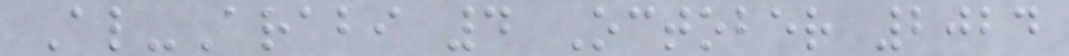Al-Arabi 4 October 2024
